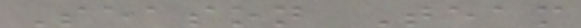Season Team
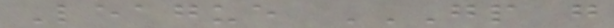League GP G
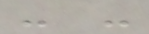- -
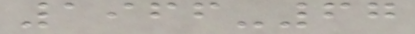1966-67
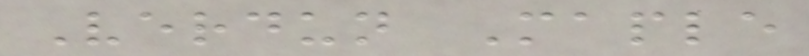Verdun Maple
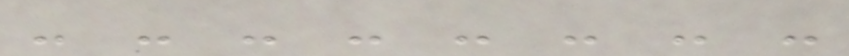- - - - - - - -
